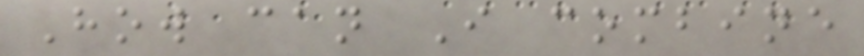How can I combine
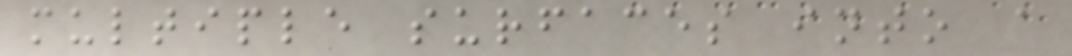multiple surfaces into a
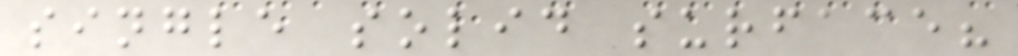single solid surface?
